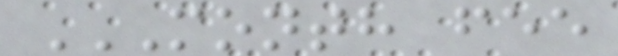MONTH FEE
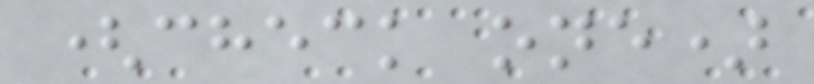(check one)
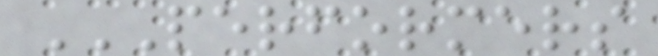PERFORMERS
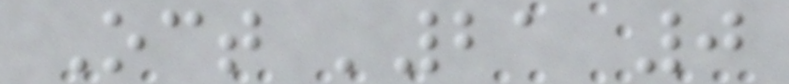Oct '21 0
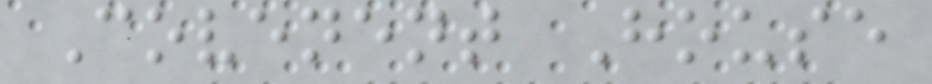Covenent House
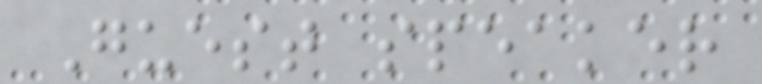Guest speaker
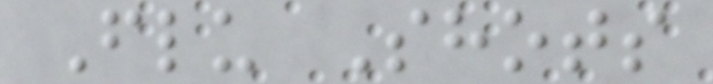Flu Shots
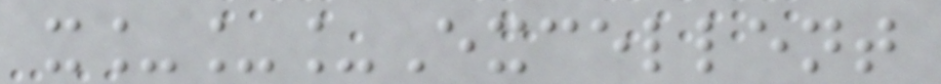x___Excellent
